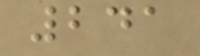241
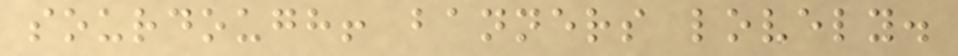sourdough! banners lovely.
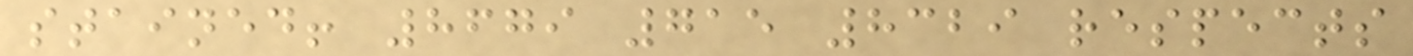stained! 8679 715 8329 respects
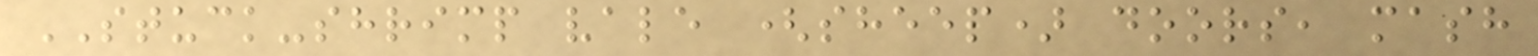STUCK-shrimp vale (sheep) doors, mash
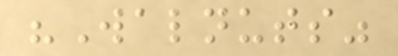"Walnuts"
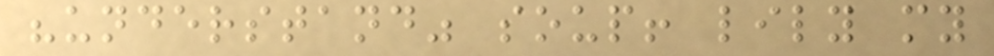"understand" soup! lily my
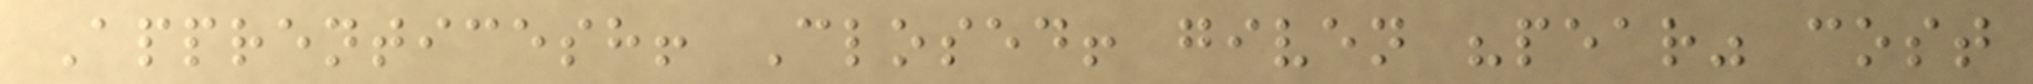Apprenticesh! Closed! given "pear" cost
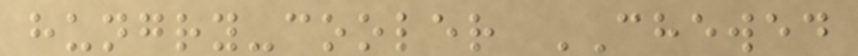hungry-cooler CHEWED
